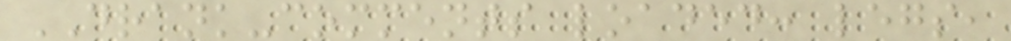DRANK-comments loaded: legs,
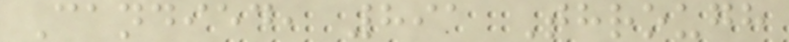Candied, 891 Through
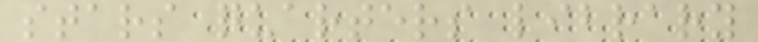stars quarters library
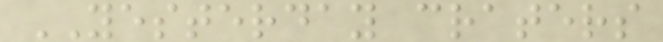YESTERDAY craters
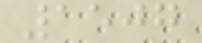1507
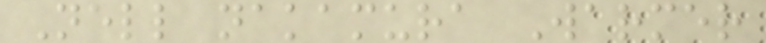Nell nakamura Warmer
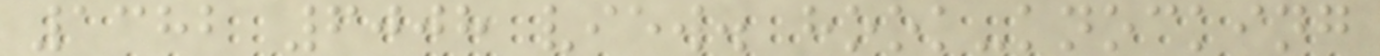1382 6008 view. hook-knocking
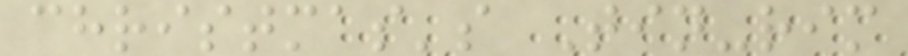christmas's Tin-rim
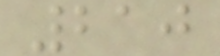210
